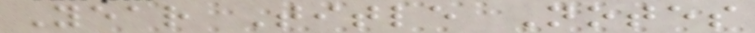Year Title Notes
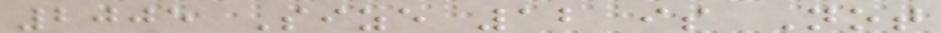2005 Size 12 is Not
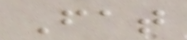Fat
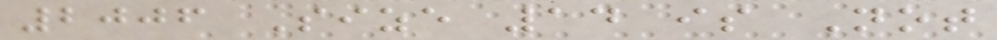2006 Size 14 is Not
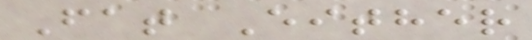Fat Either
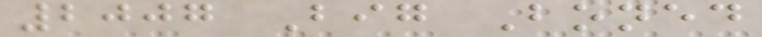2007 Big Boned
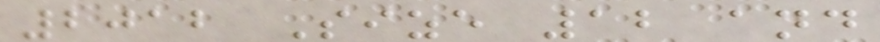2012 Size 12 and
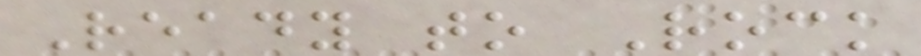Ready to Rock
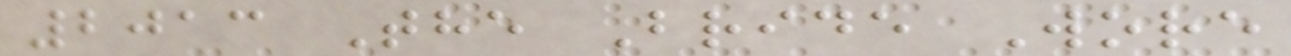2013 The Bride Wore
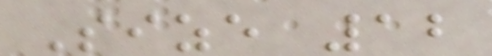Size 12
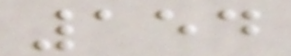154
